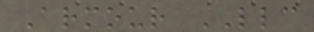Armour LLC
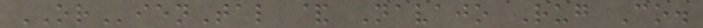ORienTal & Navajo Rug Co.
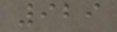929
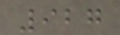927
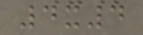4x4
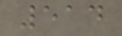514
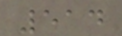514
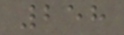258
